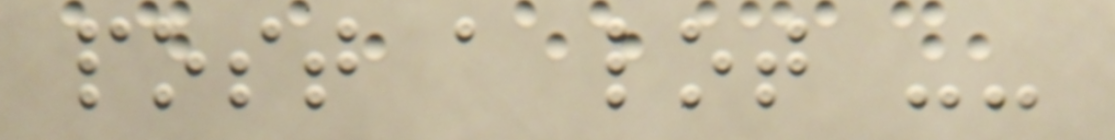post a lot --
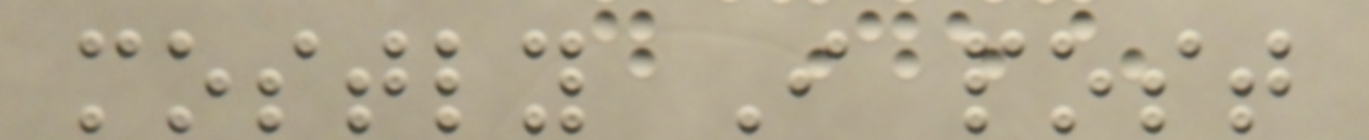mostly I post
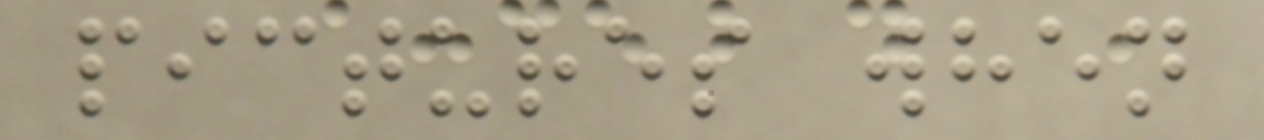pictures when
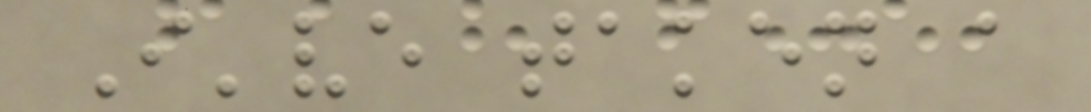I've taken a
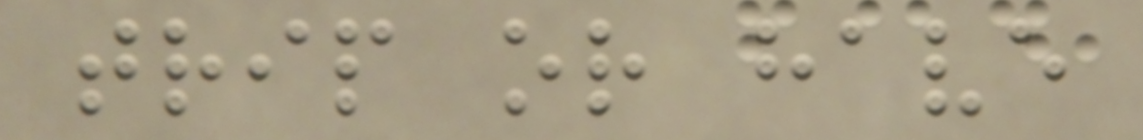trip or have
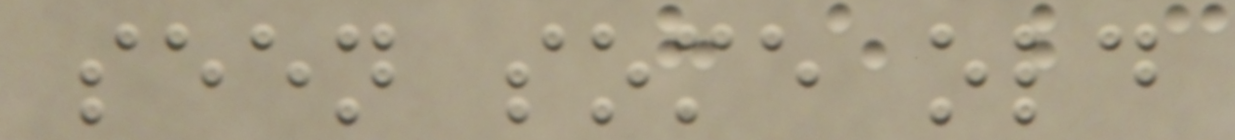seen some old
